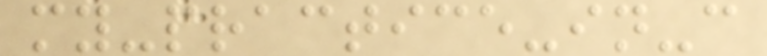my-practice-in-c
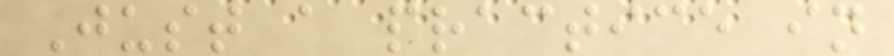Just a practice in
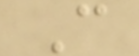C
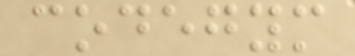codegym
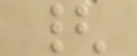{
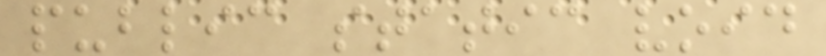public static void
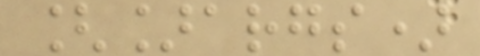[]args)
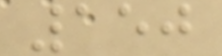150
